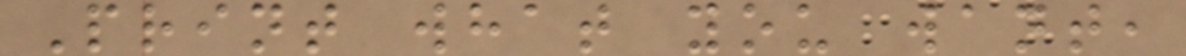Print what you want,
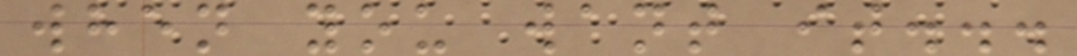when you want it...
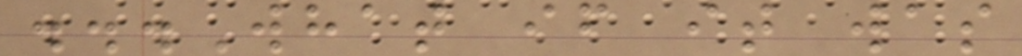...What if it was
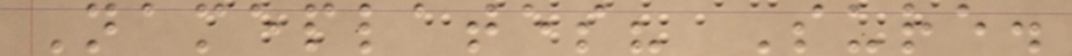Nameplates? Sure.
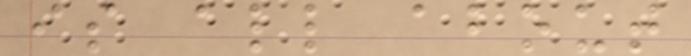is all about
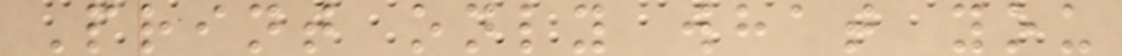Print only what you
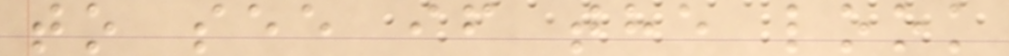to see if the look
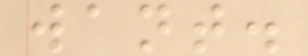want.
